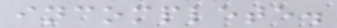incomplete.
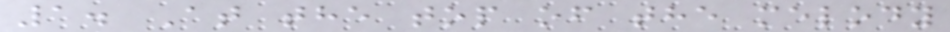1. At the top of the melody
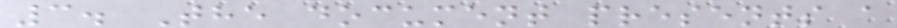3. The document presents a
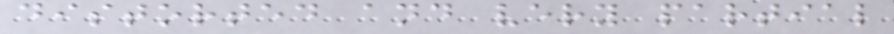distorted and very partial
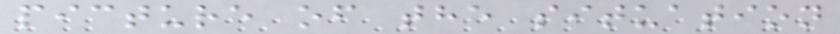picture of the situation
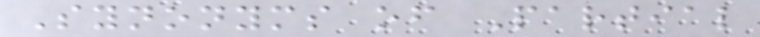Synonyms of Partial
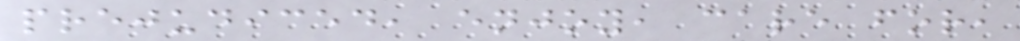prejudiced, enjoy, care for,
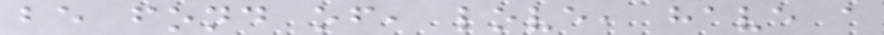be fond of, love, have a
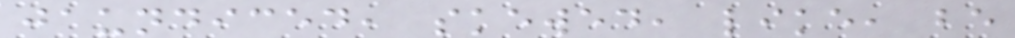jaundiced, skewed, like, be
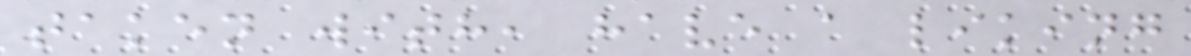taken with, have a liking
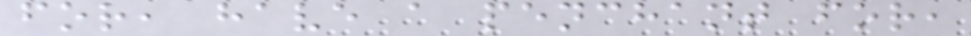for, have a penchant for,
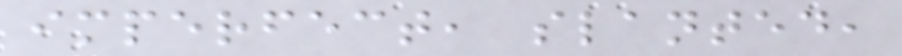imperfect, slanted,
